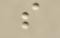s
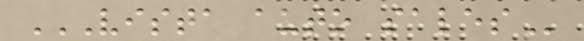VISTA AUTO SALES
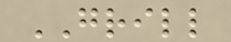GRILL
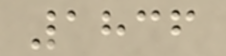1836
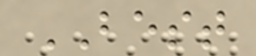BEST
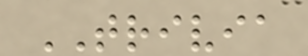TRIVIA
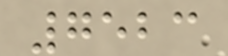7523
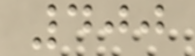400
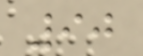90
